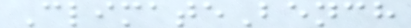ClimateBench
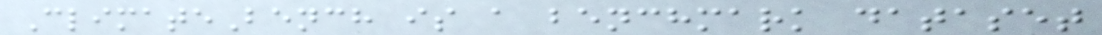ClimateBench is a benchmark dataset
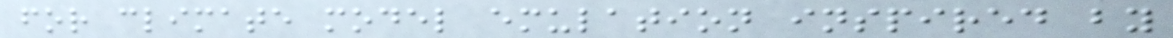for climate model emulation inspired by
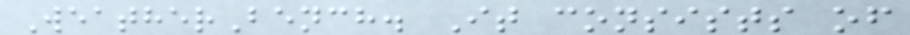WeatherBench. It consists of
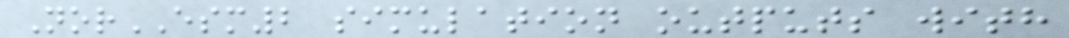NorESM2 simulation outputs with
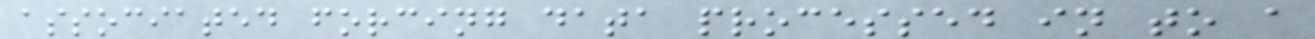associated forcing data processed in to a
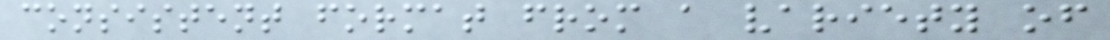consistent format from a variety of
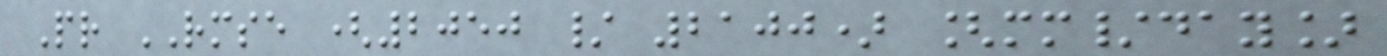Pr RMSE (2050 / 2100) [mm/day]
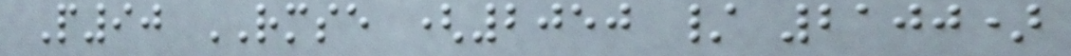P90 RMSE (2050 / 2100)
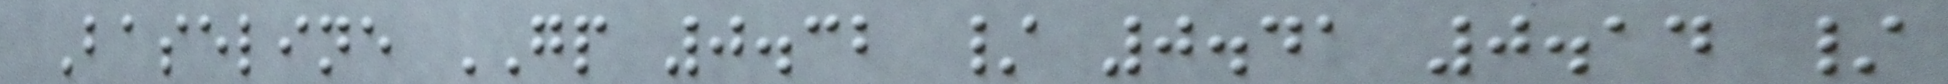Baseline GP 0.32 / 0.41 0.14 /
